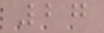27
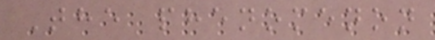The phenomenon
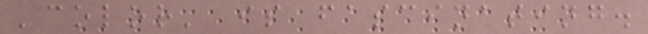'color' is fascinating.
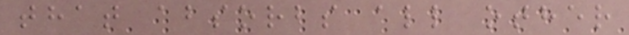that absorbs all other
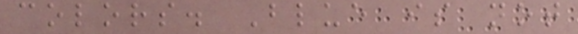colors. Blue is not
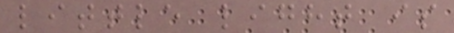little light is
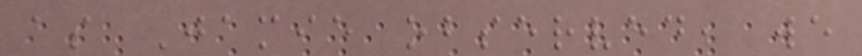as Jamie observed, we
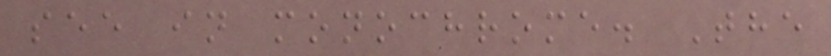see in monochrome. The
